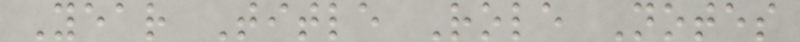Year Title Role Notes
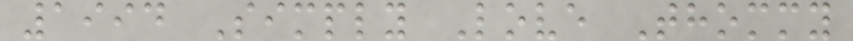1994 Simply Love Thommy
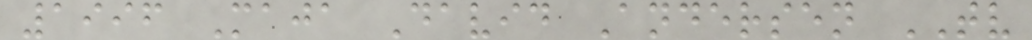1996 Maja David Andersen TV
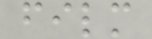film
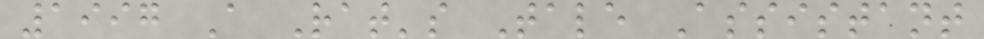1997 A Rat's Tale Assistant
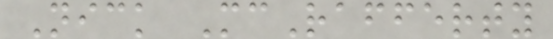Nick McRafferty
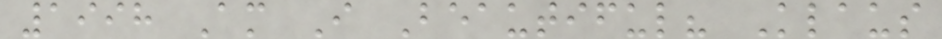1998 Am I Beautiful? Klaus
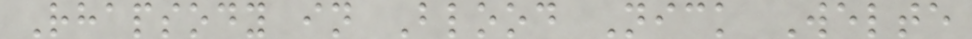Rhapsody in Blood Nick Welte
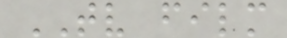TV film
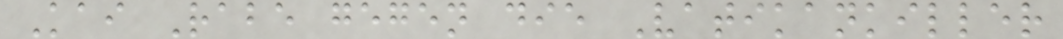Kai Rabe gegen die Vatikankiller
